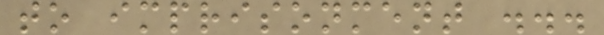to imprisonment ...
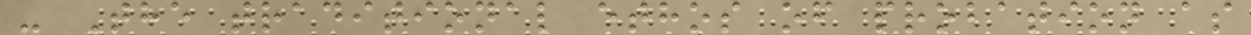- The traditional ethos of probation as
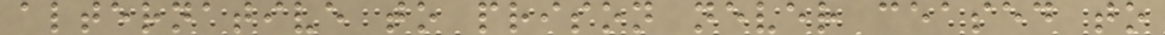alternative to prison never ceased to
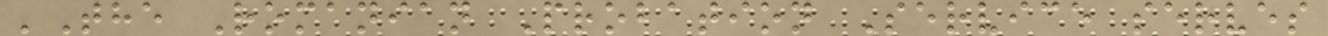'The Romanian Probation Service serves
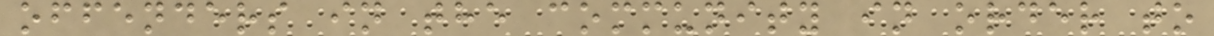offenders in the community in order to
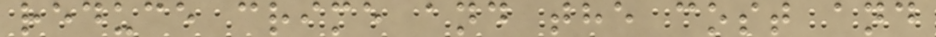reduce crime and the cost and
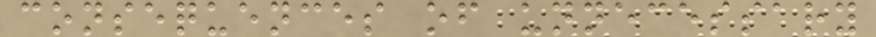consequences of unnecessary
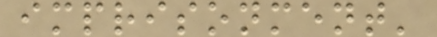imprisonment'
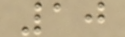10
